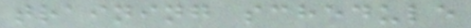training schedule
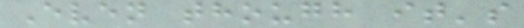Even though it's
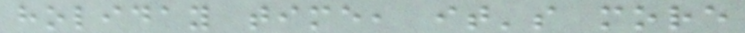holiday time, it's more
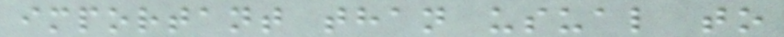important than usual to
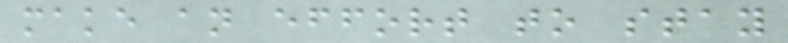make an effort to stay
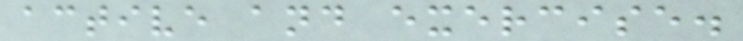active and exercise.
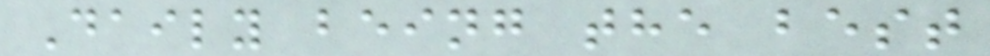Daily being the best
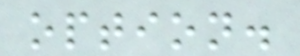option.
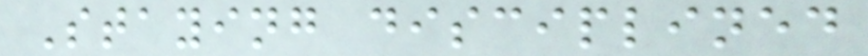Staying disciplined
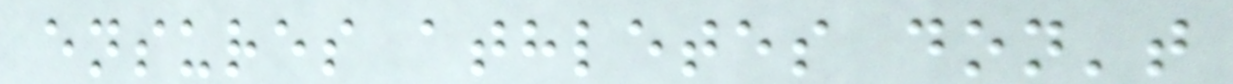ensures athletes don't
